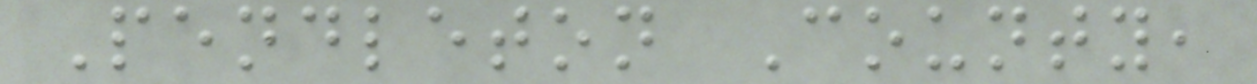Pendleton County,
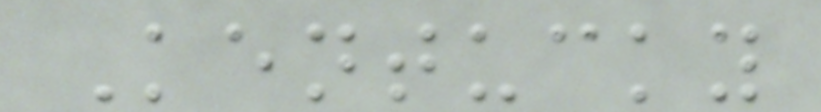Kentucky
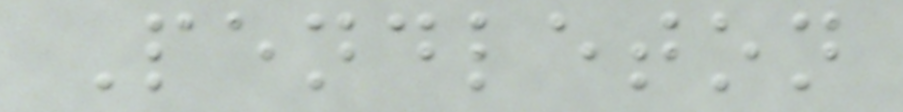Pendleton
